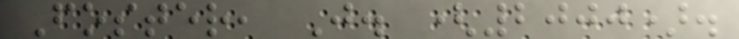Foster, J. (2000).
